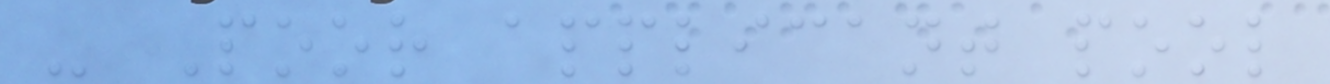- Poor applicant pool
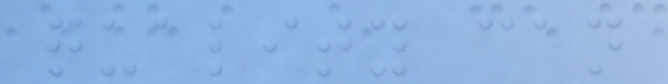quality can
